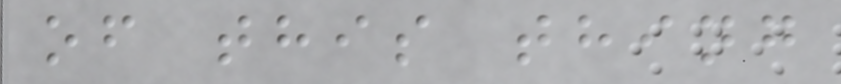of this thing
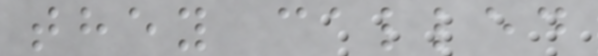they called
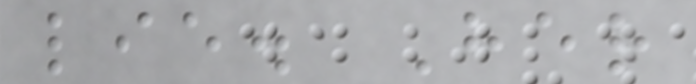lie. Her
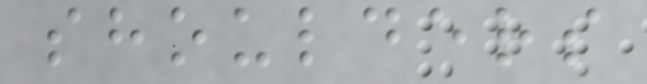shoulders
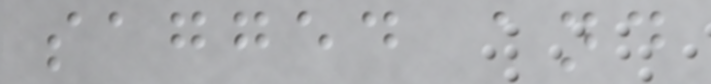sagged and
